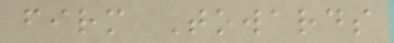firm Towards
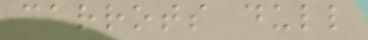carrots dull
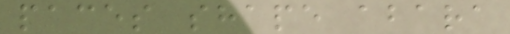paces shape abara
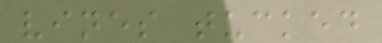vines tucked
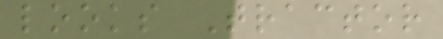looks Tractor
